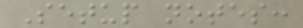Setup notes:
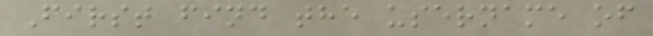First find the username of
